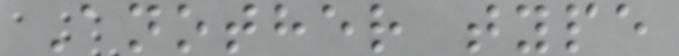Another type
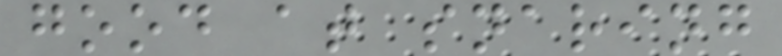good at snaring
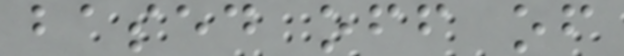based off of
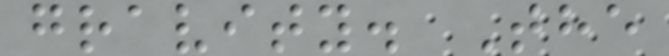gravity. The
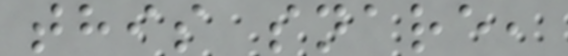this snare,
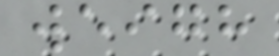weigh
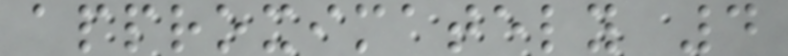approximately 4
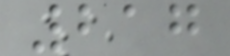217
